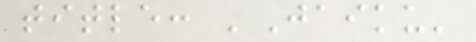title: 'Jaiku'
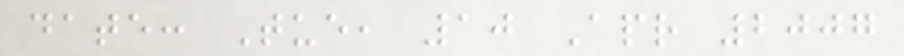date: Tue, 10 Apr 2007
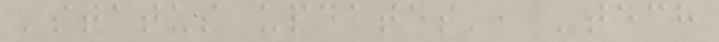'status updates', 'tech
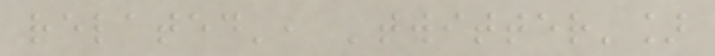related', 'twitter']
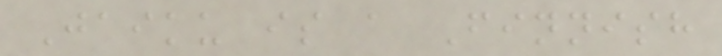Jaiku is a Finnish
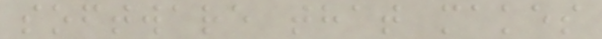software that makes
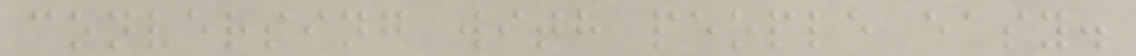conversing with people easy.
